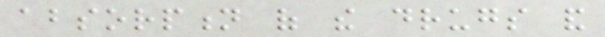absorption of the drugs and
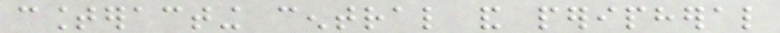counteracting central and peripheral
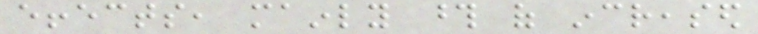effects, mainly those of increased
